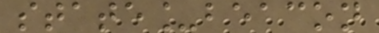state_beacon
